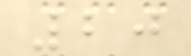20
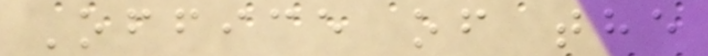Office of the
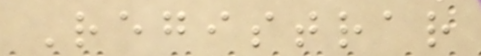Registrar
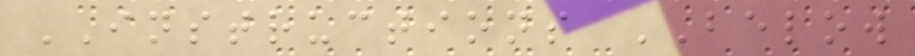INSTRUCTIONS BELOW
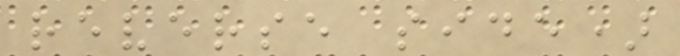reverse side)
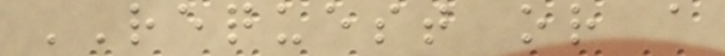REQUEST or a
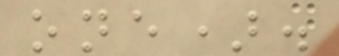one).
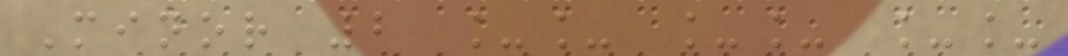Minor 2 __ __ __
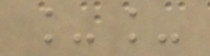__
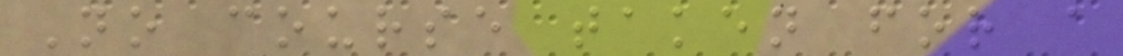No course taken for a
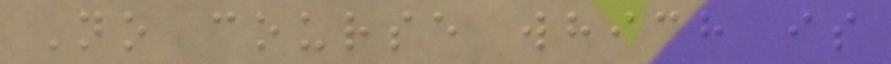No course which is
